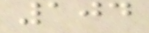104
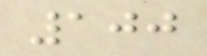100
